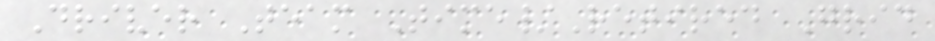Driver Team Time/Retired Grid
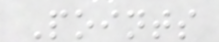Points
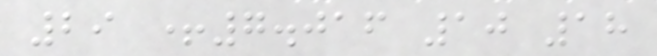29 +7.016 10 18
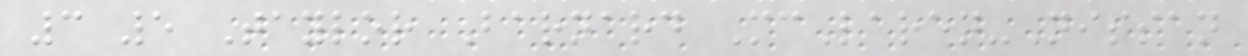3 5 Taylor Barnard McLaren-Nissan
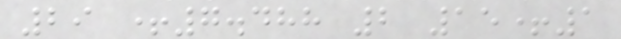29 +7.488 2 15+1
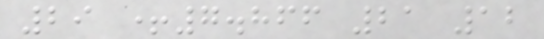29 +7.866 21 12
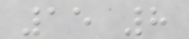15 8
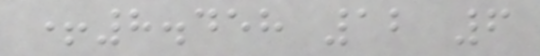+8.458 12 6
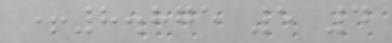+8.875 5 4
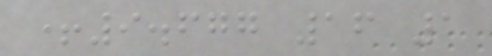+9.677 16 1
